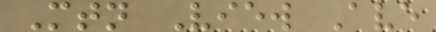Mtn View Ave
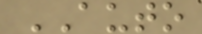AUTO
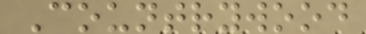Countrywood
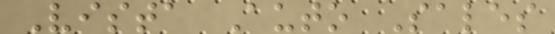Vista Auto Sales
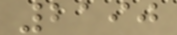2190
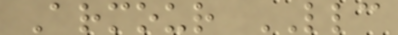Armour LLC
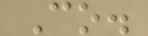Co.
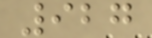927
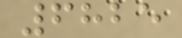6825
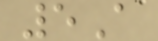5A
